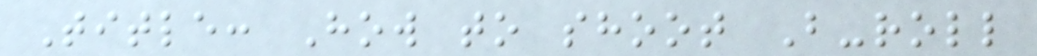Title: How to shoot B-roll
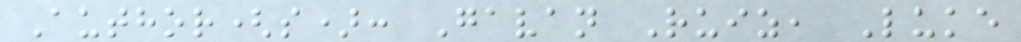Author(s): Gavan Ruiz, Luke
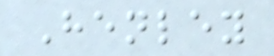Henley
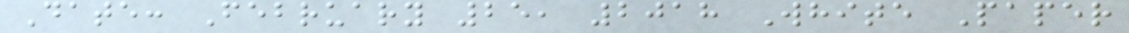Date: February 25, 2018 White Paper
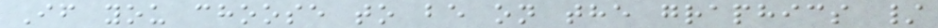If you choose to be on the graphics /
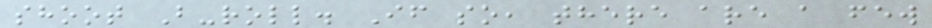shoot B-roll. If so, there are a few
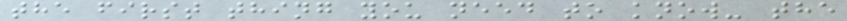the first thing you need to know- the
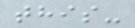this-
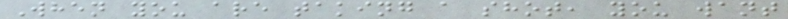When you are taking a shot, you want
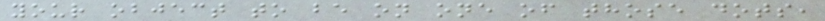your object to be on one of those dots,
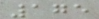175
